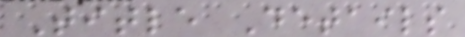Title Details
